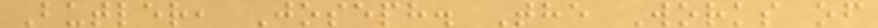Butler, Joseph. The Works of
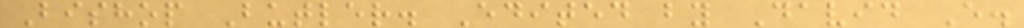Bishop Butler. Edited by David E.
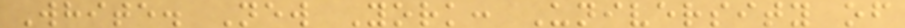White. New York: University of
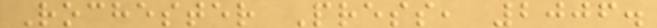Rochester Press, 2006.
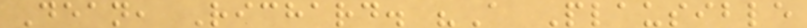Dean, Richard. "A Plausible
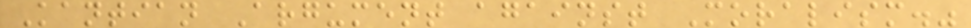Kantian Argument against Moralism."
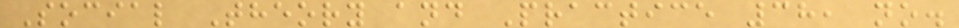Social Theory and Practice 38, no.
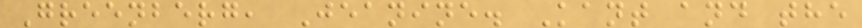Greenberg, Jeanine. Kant and the
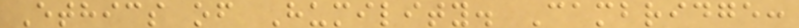Ethics of Humility. Cambridge:
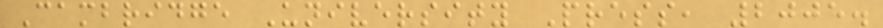Cambridge University Press, 2005.
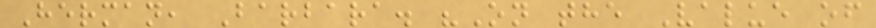Herman, Barbara. "On the Value of
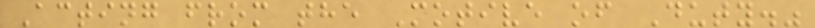Acting from the Motive of Duty."
